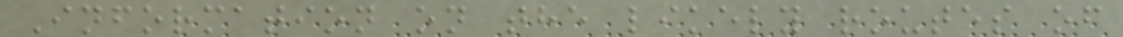Information on the likely routes of
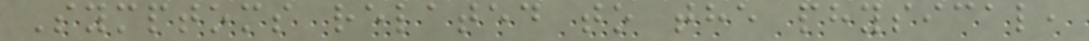Symptoms related to the physical,
